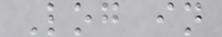Log in
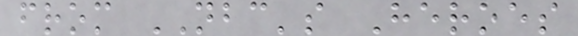from NBC's Heroes
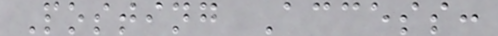Posting Access:
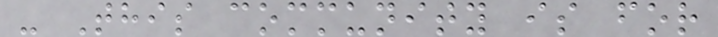- This community is for
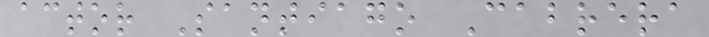actor Santiago Cabrera
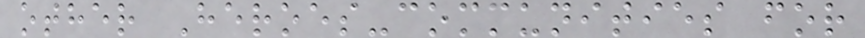other Heroes-communities for
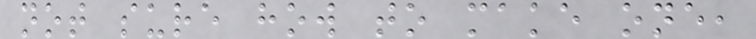not sure how to make one,
